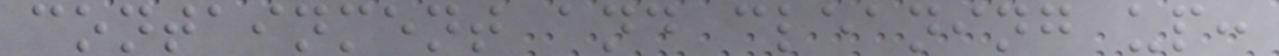containment and cleaning up:
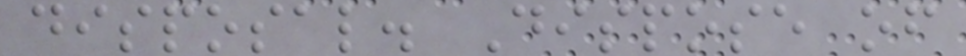disposal. Dispose of
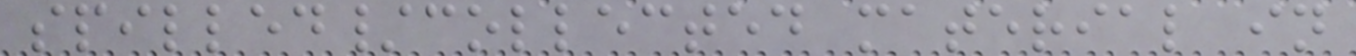spilled/collected material in
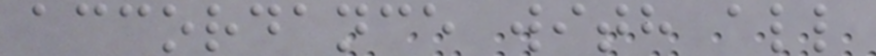accordance with all
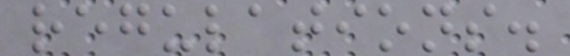regulations.
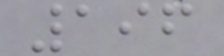196
